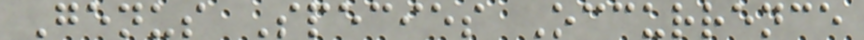Genus Species Occurrence
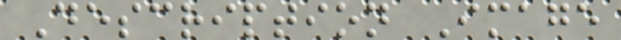Description Image
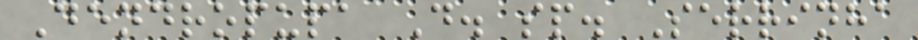Dendropupa D. sp. Serrinha
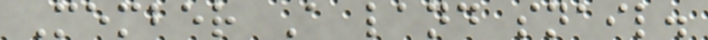Member A land snail.
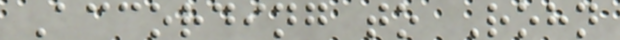According to Rohn
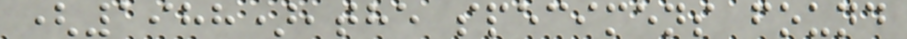(1988),the specimens found
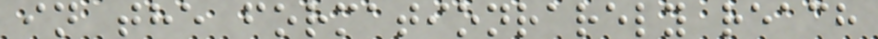in the formationrarely reach
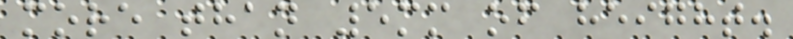more than 5mm of height.
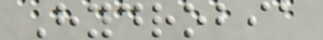Hydrobia
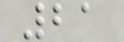21
